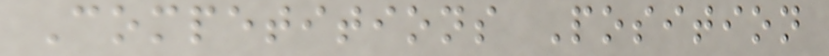Competitions Position
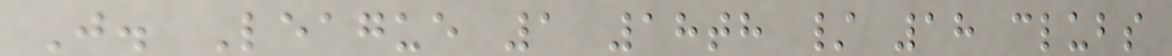J. League 1 18th / 18 clubs
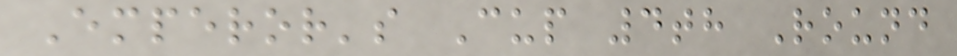Emperor's Cup 4th Round
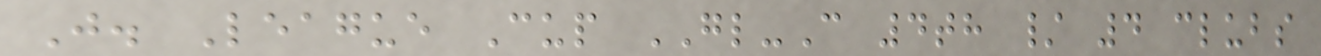J. League Cup GL-C 4th / 4 clubs
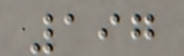197
